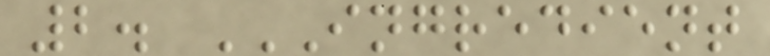2. INGREDIENT
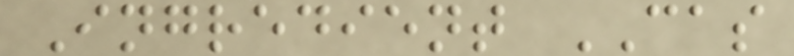Ingredient CAS
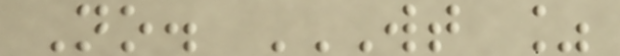No. WT %
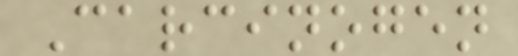Carcinogen
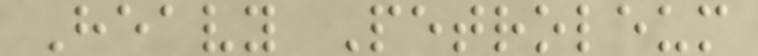Heavy Petroleum
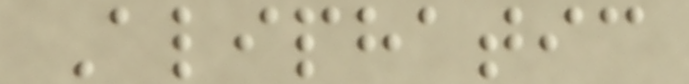Aliphatic
